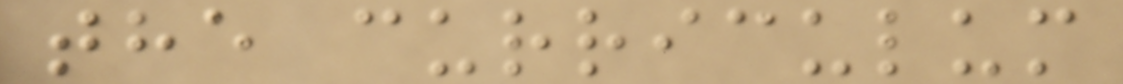the curriculum
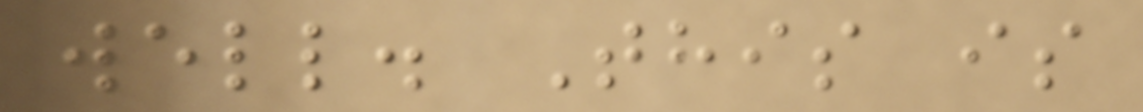well. This is
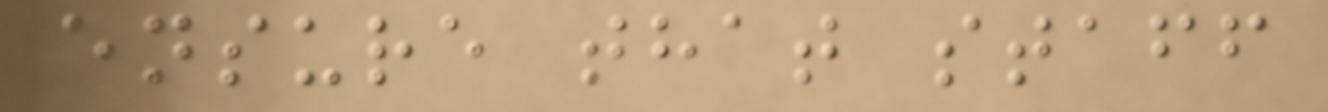ensure that staff
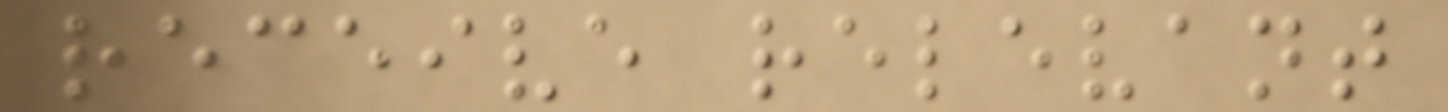receive relevant
